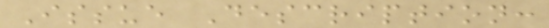Issue Description:
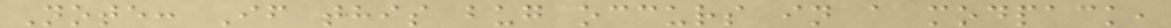Note: If this bug occurs in a modpack,
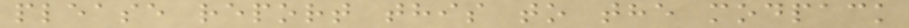please report this to the modpack
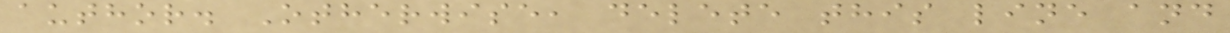author. Otherwise, delete this line and
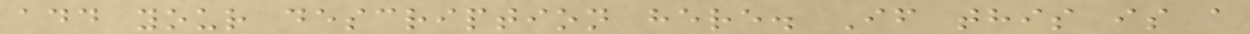add your description here. If this is a
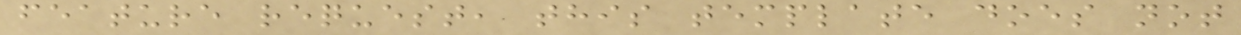feature request, this template does not
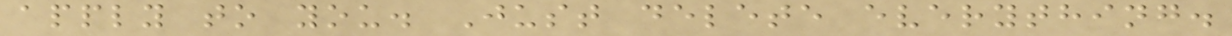apply to you. Just delete everything.
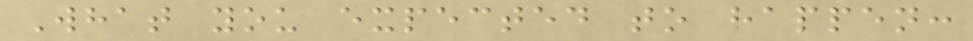What you expected to happen:
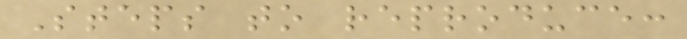Steps to reproduce:
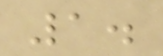1.
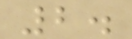2.
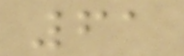61
